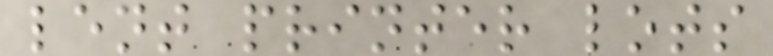lent printer lots
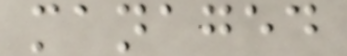managed
